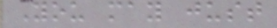You may just
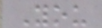You
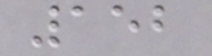152
